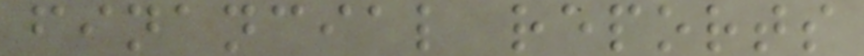financial reports
